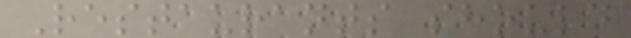Restaurants should
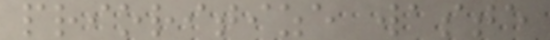prioritize waste
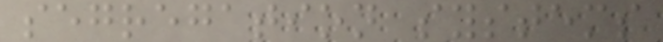segregation systems
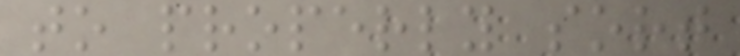to properly sort
